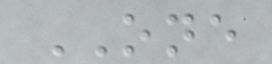ONE
